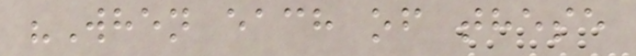"When each of these
